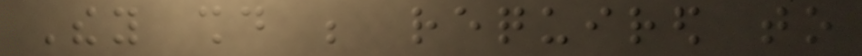They should be required to
